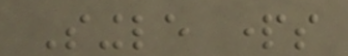Single parts
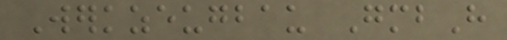Werkzeugbau GmbH
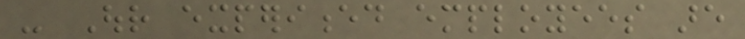- Our experienced employees are
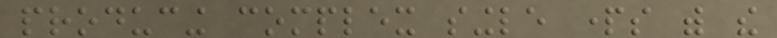producing complex single parts with the
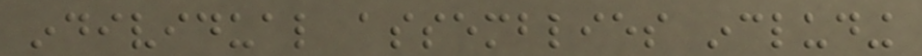individual assemblies including
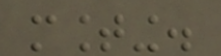mounting.
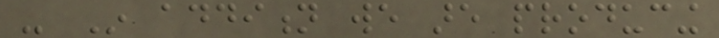- In addition we are producing
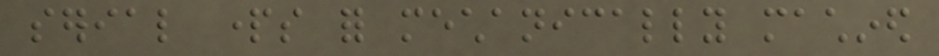serial parts for mechanically machined
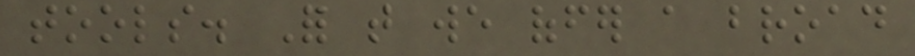tools. For that we offer a broad
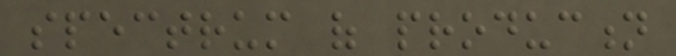spectrum of production
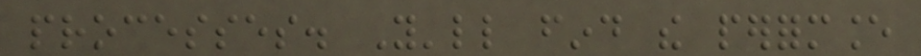processes. You'll find the performance
